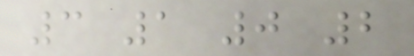3 1 0 2
